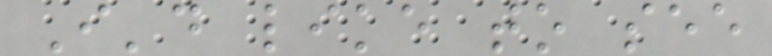I'd like to see
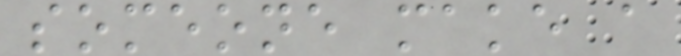someone make a
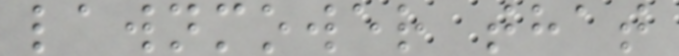lawnmower that
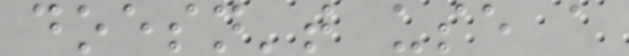doesn't use a
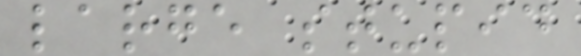large stupid
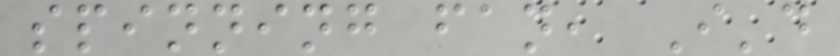spinning fan, I'd
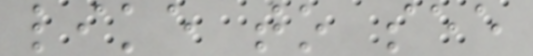like to see
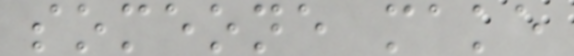someone make
